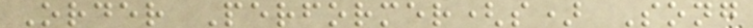Order Performer(s) Song
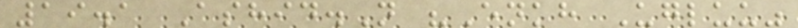19.1 Ashid.N "Enkh Ugluu"
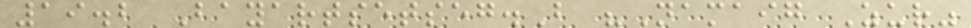19.2 Bayartsetseg.B "Namaig Zur"
